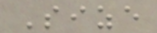Size
